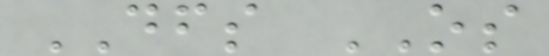DFS OS
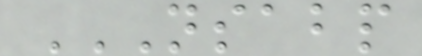NSABP
